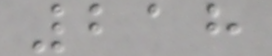218
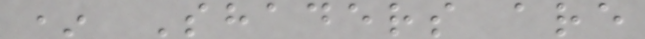* Shaders are
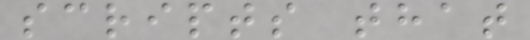scripts that
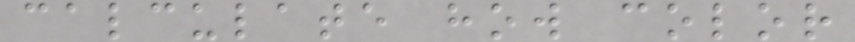calculate how color
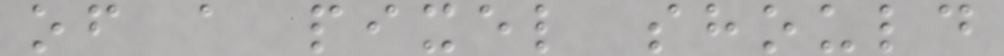of a pixel should
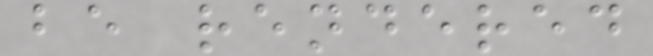be rendered
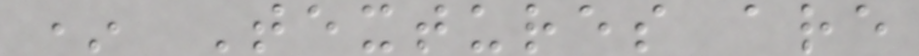* Textures are
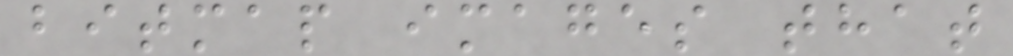bitmap images that
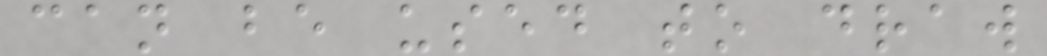can be used to draw
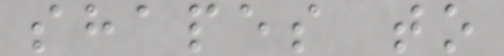shapes to
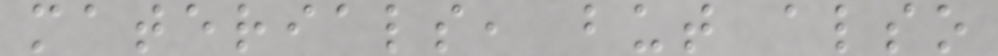materials, but also
